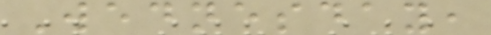Wednesday,
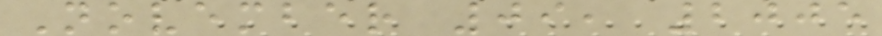November 09, 2005
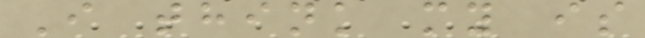I think my is
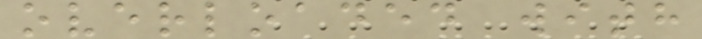overloaded with
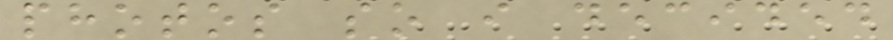photos so i decided
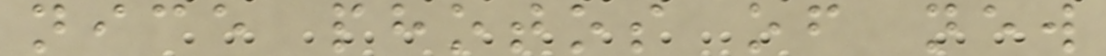nice photos of new
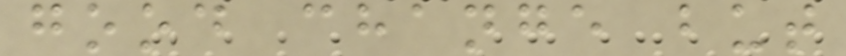good change but
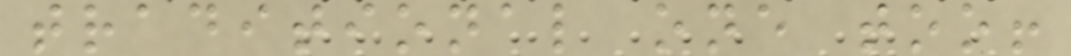traditional one too!
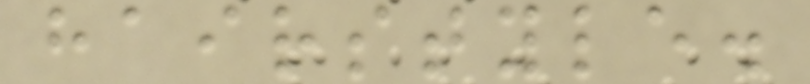hairstyle.
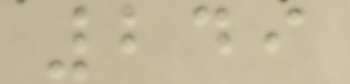249
